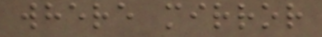where mirror
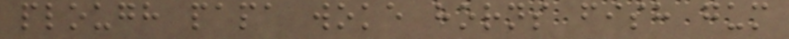plough papa woke horns fish gum
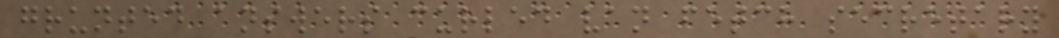grunted answers curled van fetch secretary
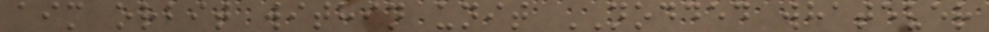aim orbit within unit NODDED whatever
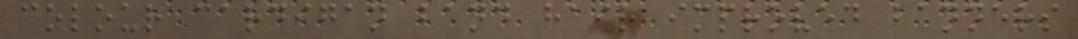colour cardigan band hair improved banners
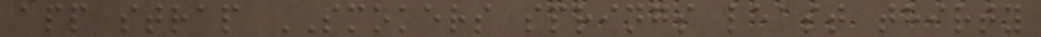app strap SMOKERS springs least thirty
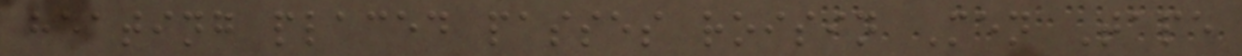heating placed passes roisin Men Tape
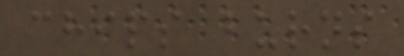chips burns
